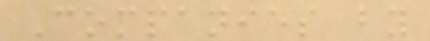Companies by
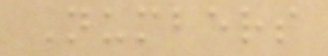Numbers
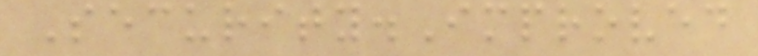Security.Improved
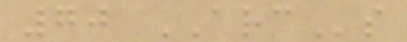70 ARCs
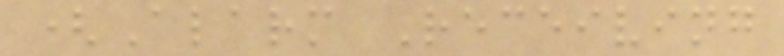(Alarm Receiving
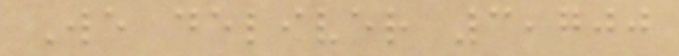We deliver 3,700
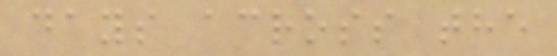days across the
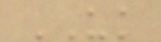UK
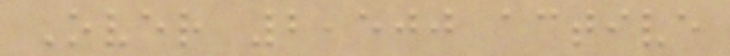Over 2,500 active
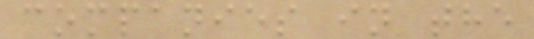companies in the
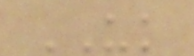UK
